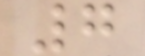7
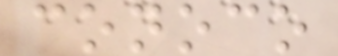conoco
